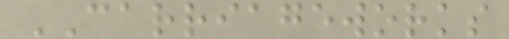CARRIAGEWORKS
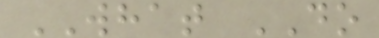WHAT DO
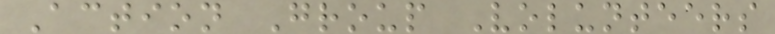Action Group Volunteers
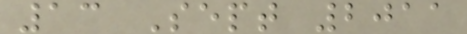13 Sept 2011
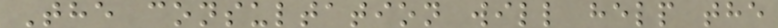The consultation will help the
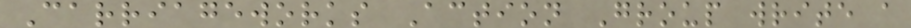Carriageworks Action Group write a
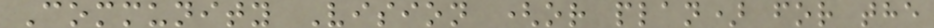Community Vision (or plan) for the
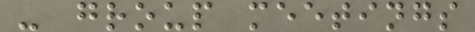- group meetings
